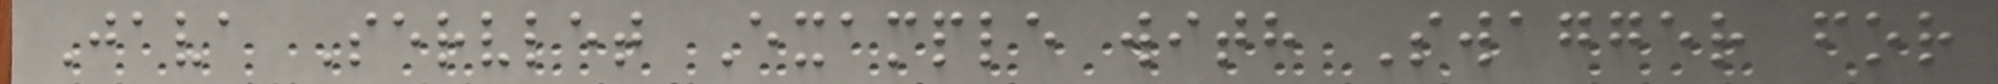Java Servlet Example with Swagger for
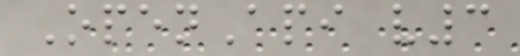OpenApi v3
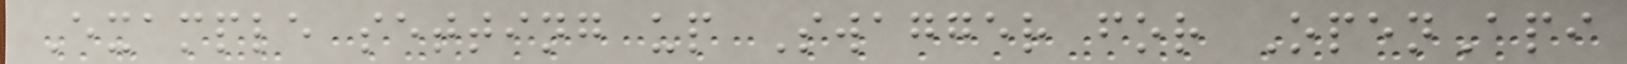Example setting up Swagger for OpenApi
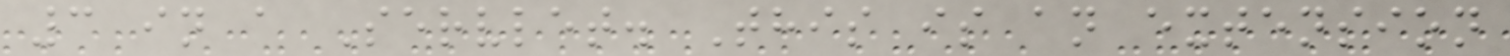3 in a Servlet. This is an extension
